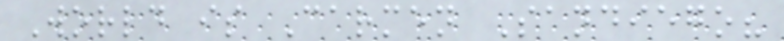World is Carmen Sandiego?
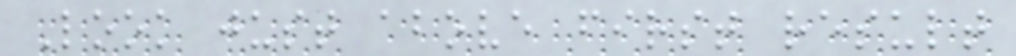Look just above first result
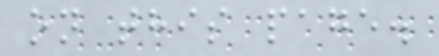on this page.
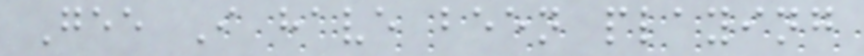Gee I have been playing
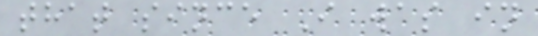that since I was in
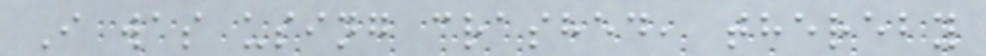I was using crashed, thereby
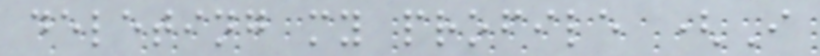deleting my profile (I
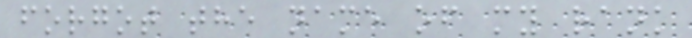forgot the name of my rank
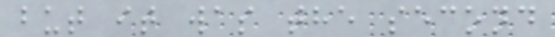but it was the second
